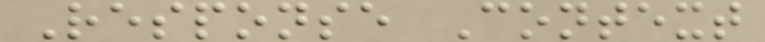Response Context
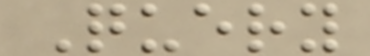Query
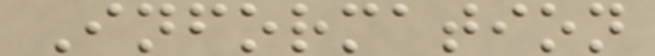Information
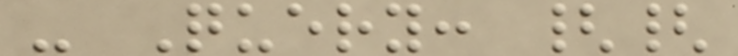- Query: {{
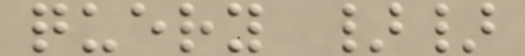query }}
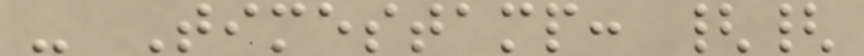- Timestamp: {{
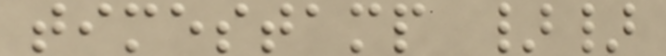timestamp }}
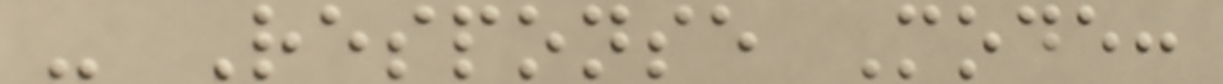- Response Mode:
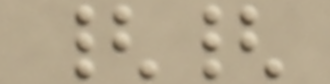{{
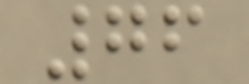76
